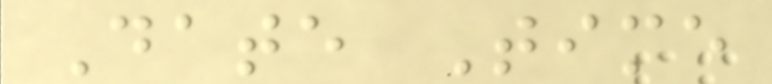Date Time
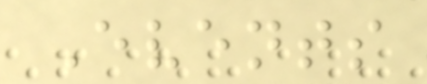Events
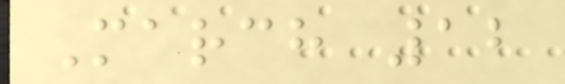March 12
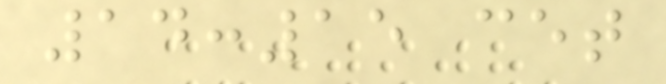14:15 cet
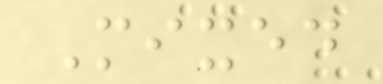Mixed
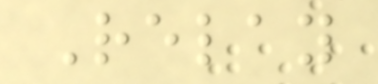Relay
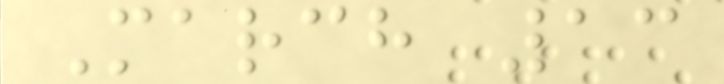March 13
